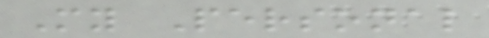My Personal
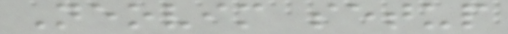Neovim setup
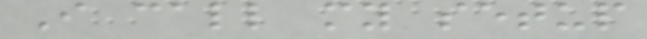I call my setup
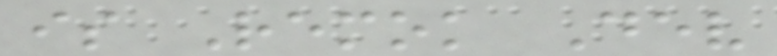is Remok Dev
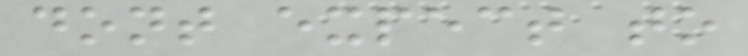dont expect to
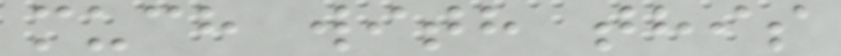much with this
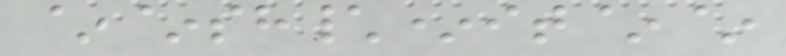~~sh\*it~~
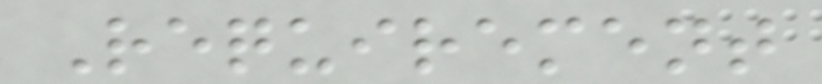Requirement
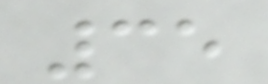35
